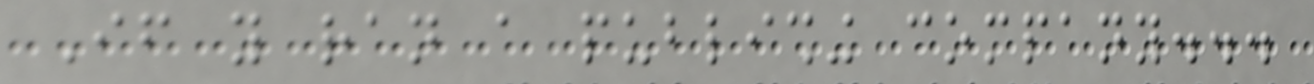If you ran a publishing company...
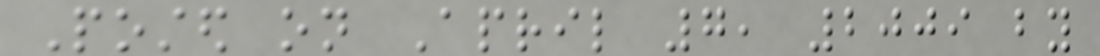Posted on April 7, 2009 by
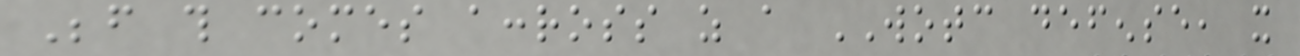Before this comes accross as a WOTC defense, it
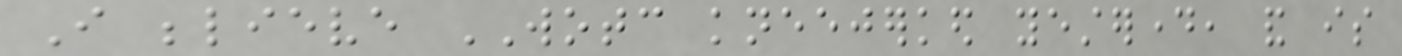I believe WOTC kneejerked yesterday, and is
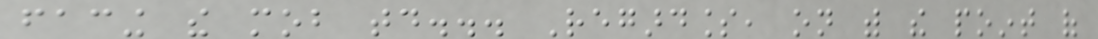facing the mob today... Regardless, on with the point of
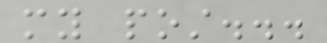my post...
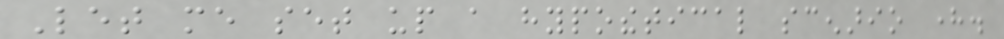Let me set up a hypothetical scenario here.
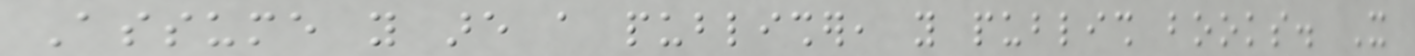Assume you are a publisher, you publish books. It
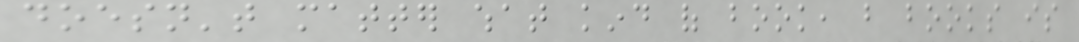doesn't matter what kind of book, but books is
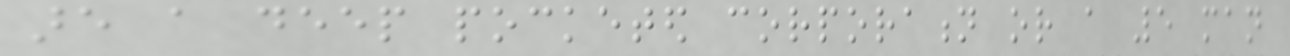are a deep pocketed corporation or a 5 man
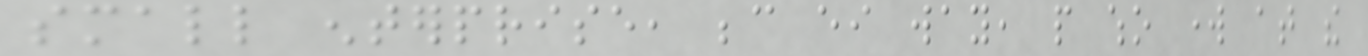small enterprise, because either way, people who work at the
